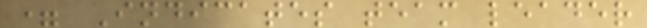= Indicates team leader
